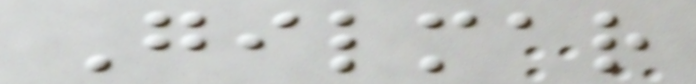Gilmar
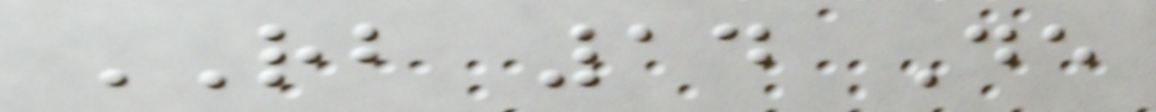RB 14 De
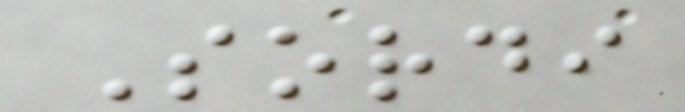Sordi
